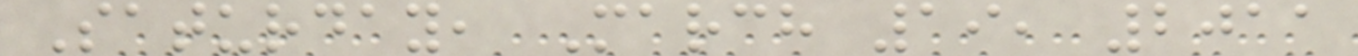Saturday, March 19, 2011
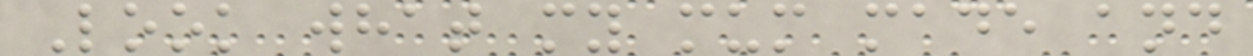Look what my mum made and
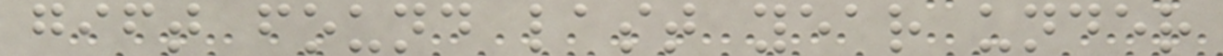gift found last year under
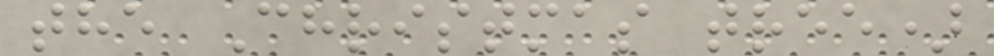the Christmas tree)
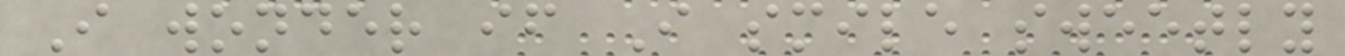I wonder if I smile sweetly
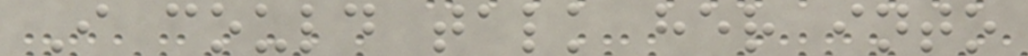I could talk her into
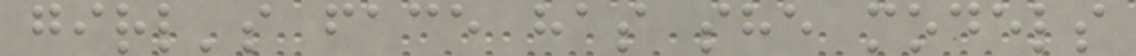girl's face has she models
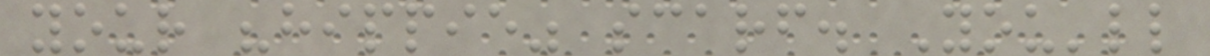your "hippie" scarf. You'll
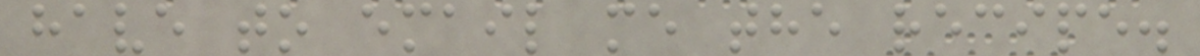have to email me the recipe.
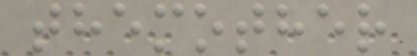themother
